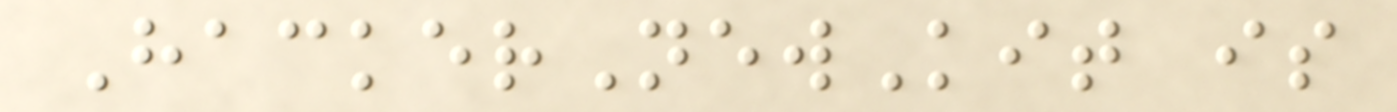HackerNewKit is
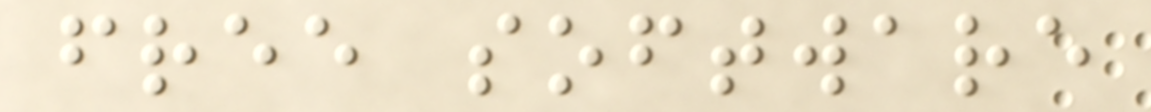free software
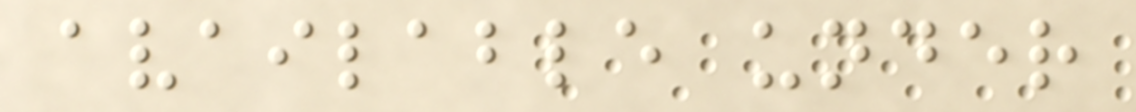available under
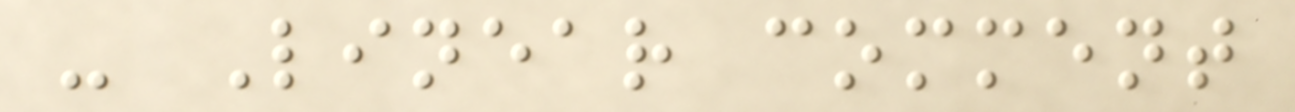- Linear comment
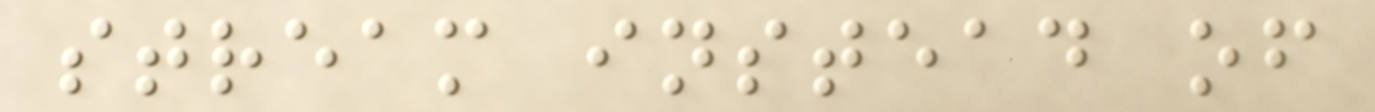stream instead of
